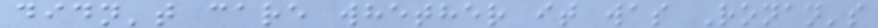didn't care whether it was Ronan's
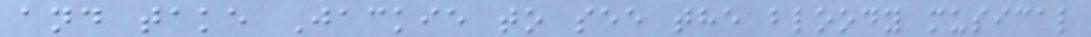and take Jackie to see the bloody musical
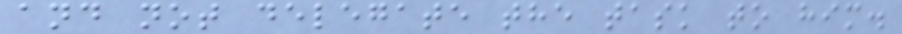and not delegate the task to him.
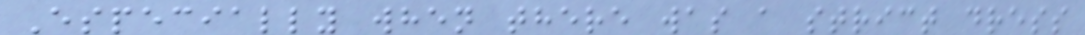Especially when there was a strict dress
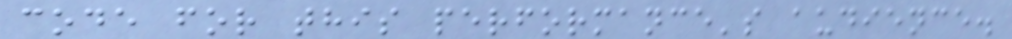code for this performance's audience.
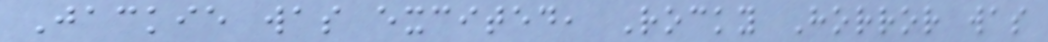Jackie was excited, Rocky Horror was
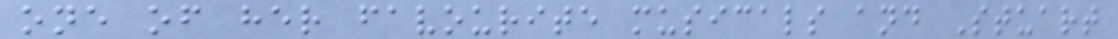one of her favourite musicals and Stuart
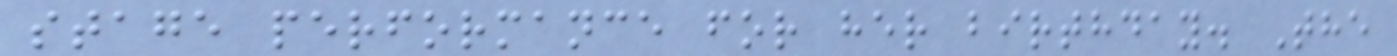stage performance for her birthday. The
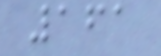161
